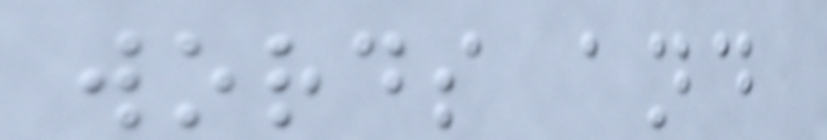words and
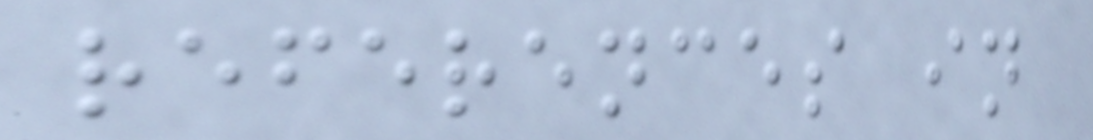references in
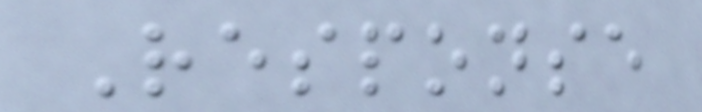Response
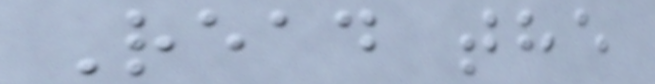Read the
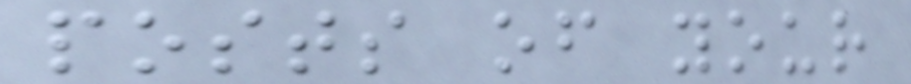posts of your
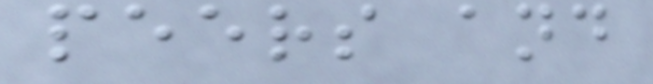peers and
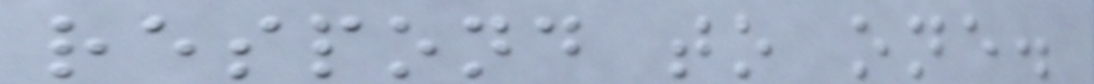respond to one.
